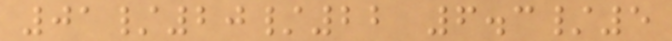01/20/22 6.3/5
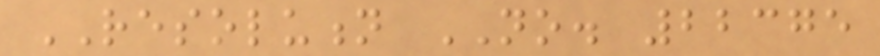RESOLUTION NO. 22375
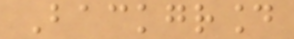Background
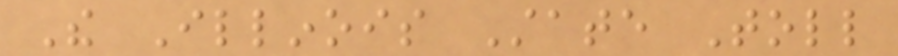The Illinois State Toll
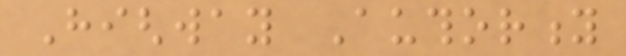Highway Authority
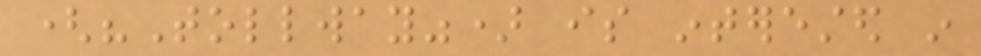("Tollway") is interested in
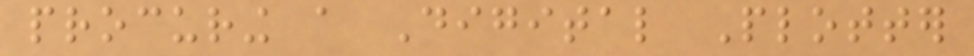procuring a Digital Plotter
